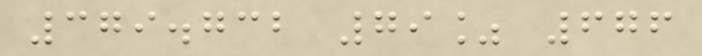379.732 79% 676
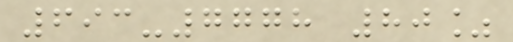693-7778 80%
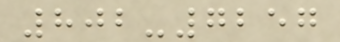802-7257
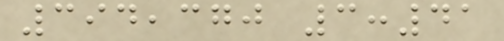394,370 3:41
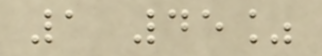1 45%
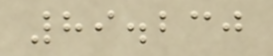89.230
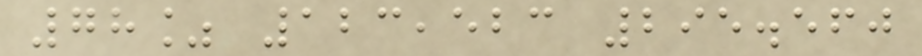78% 123,523 295.560
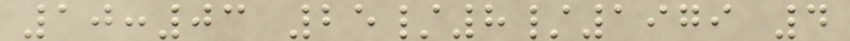10:03 25/8/1979 4
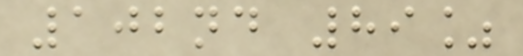102nd 89%
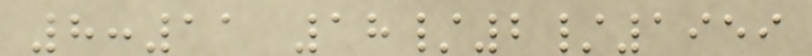8:11 18/2/1959
